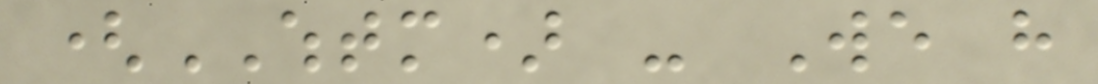(WHTM) - We have
